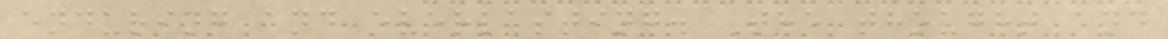enduring and everlasting. The thought and
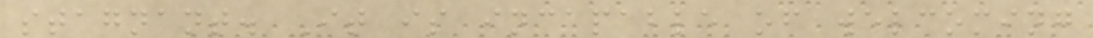stagnant. It is incapable of welcoming
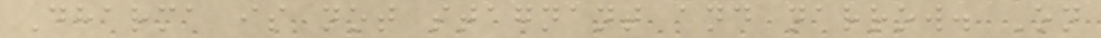Dharma is not stagnant and narrow. On
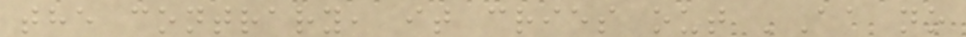the contrary, it cries out 'Aa no
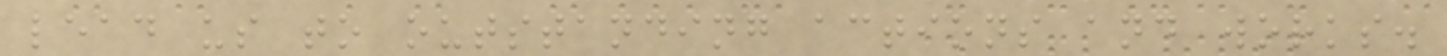lead us to outstanding actions and works.
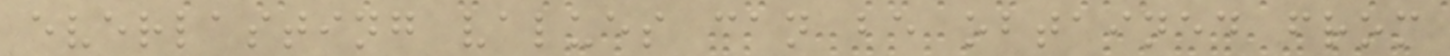everlasting values can be obtained from
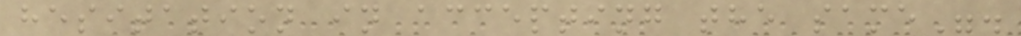hesitation in accepting the same".
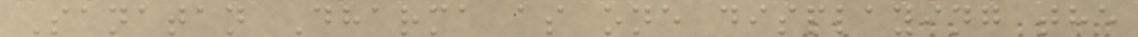Sanatan Dharma as one displaying the
